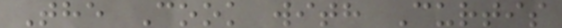The Cook with Curtis
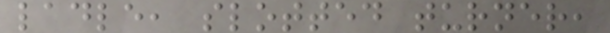ladle, slotted turner,
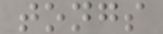tongs
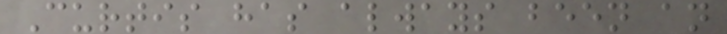Curtis has always been an
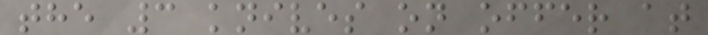the 3 knives on offer at
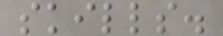skills.
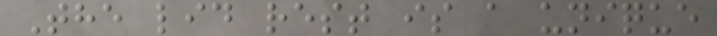The lid rest is a unique
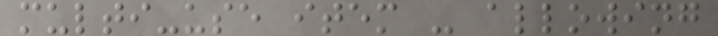multi-use item - allowing
